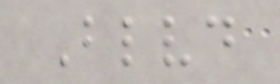Blvd
